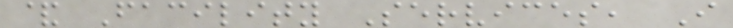& Facility Services, I
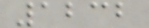1232
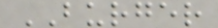BURGER
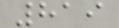819
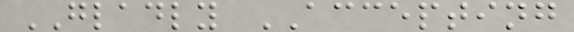GLADLY ACCEPTING
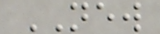NEW
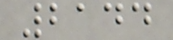2144
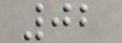02
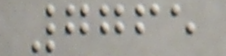7765
